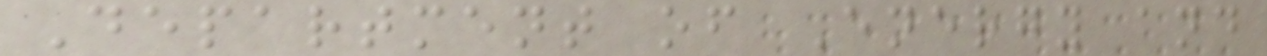Department of Energy and
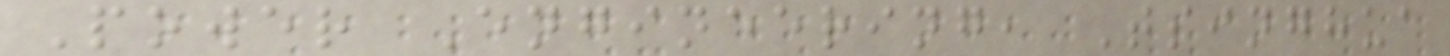Power Engineering, Tsinghua
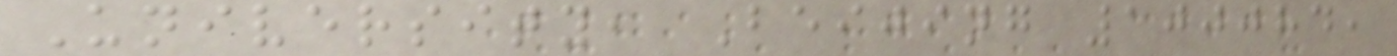University, Beijing 100084,
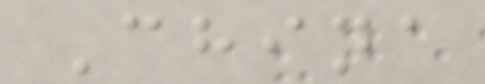China
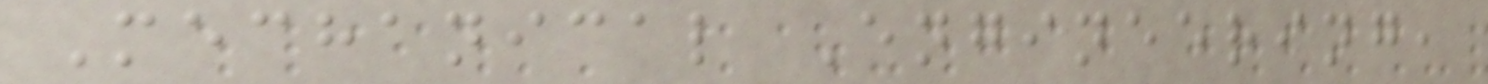Mechanical Engineering,
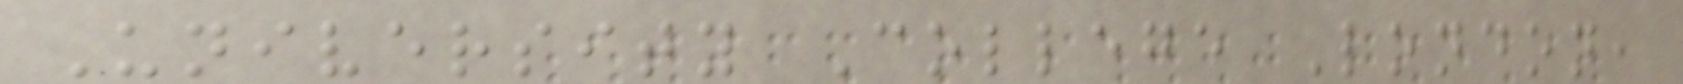University College London,
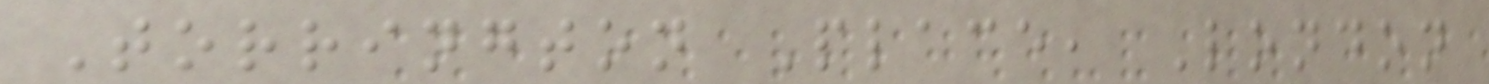Torrington Place, London
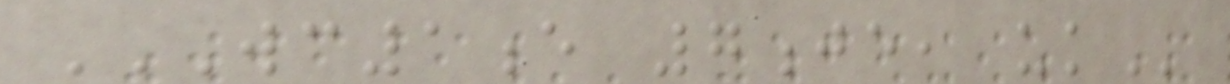WC1E 7JE, UK
